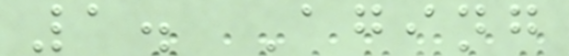1. Aging
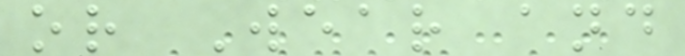or Wear and
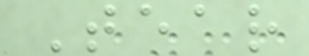Tear
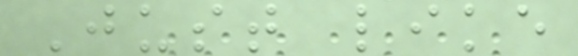Just like
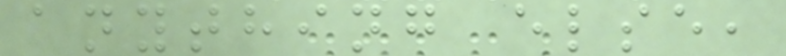anything else,
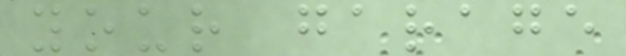your garage
